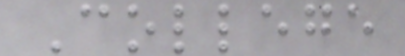College
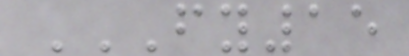FY15
